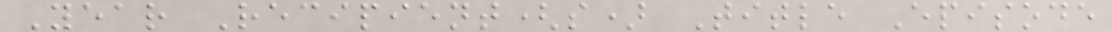Year Recipient(s) Title Episode
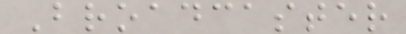Broadcaster
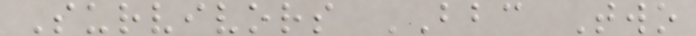Survivors BBC Two
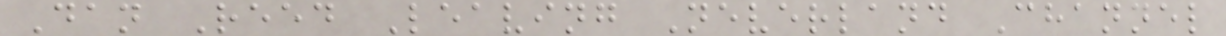Dan Reed Leaving Neverland Channel
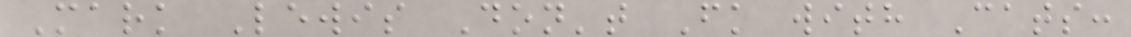Mark Lewis Don't Fk with Cats:
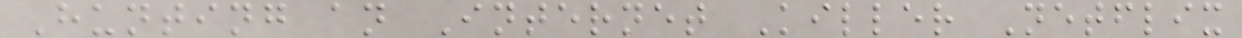Hunting an Internet Killer Netflix
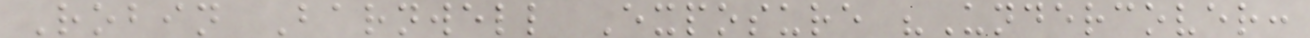Robin Barnwell Exposure "Undercover:
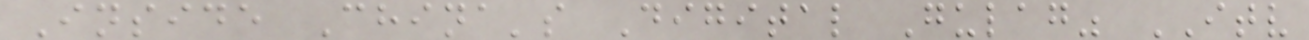Inside China's Digital Gulag" ITV
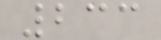233
